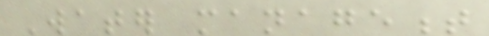Water management
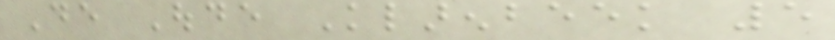De Oude Klarenbeek 5
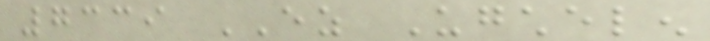7339 EZ Ugchelen
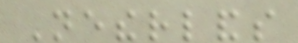Netherlands
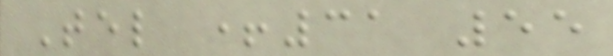Tel +31 55
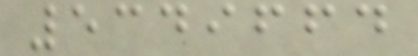5349664
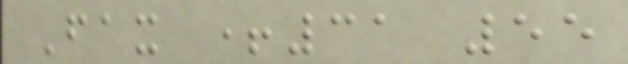Fax +31 55
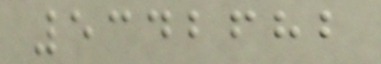5342682
